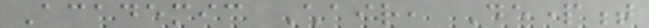Academic Chair, Department
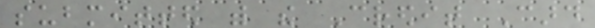submitted with the Credit Card
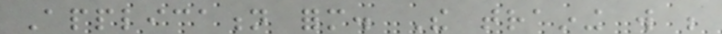Application form. The training will be
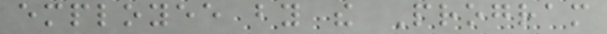employee by the Program
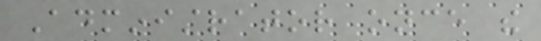Administrator once the
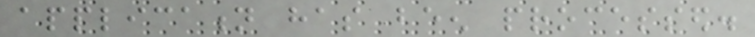application has been processed.
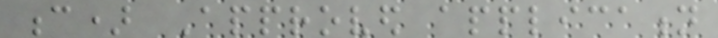c) Approved application
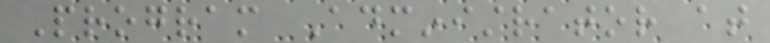Program Administrator at
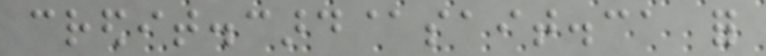credit.card@sait.ca for
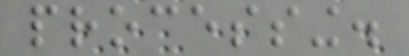processing.
